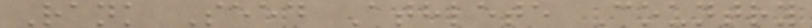Rank Seed Athlete Country
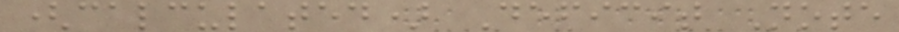(calculated) Deficit Note
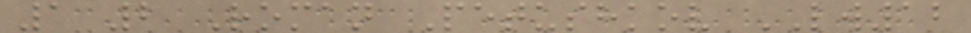1 2 Roman Petushkov LW12
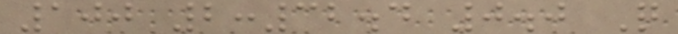100 2:32.4 0.0 Q
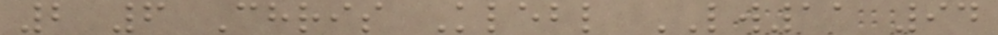2 6 Chris Klebl LW11 94
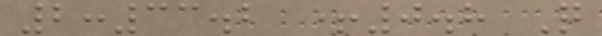2:33.2 +0.8 Q
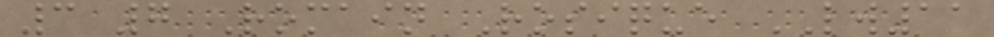3 7 Romain Rosique LW11
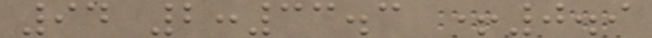94 2:33.3 +0.9
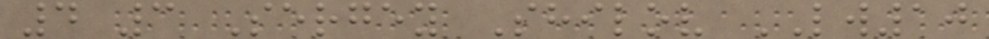4 3 Sergey Shilov LW10
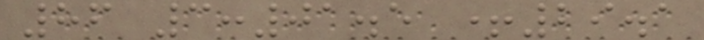86 3:01.5 +29.1
